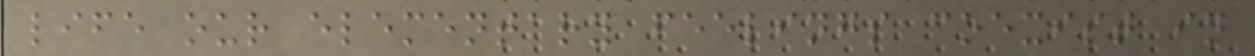life our elementary feelings coexist in
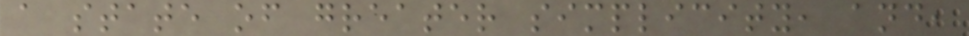a state of greater simplicity, and,
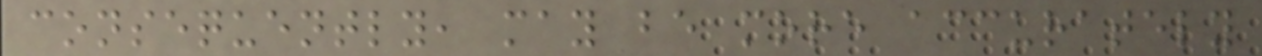consequently, may be more accurately
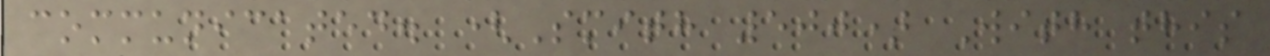communicated. (Smith 500) With this
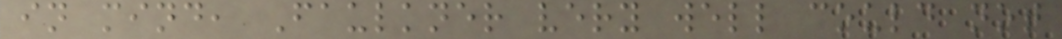in mind, Faulkner very well could not
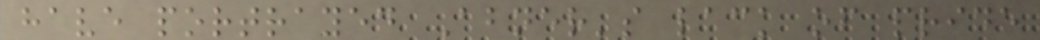have portrayed Abner's lack of pride
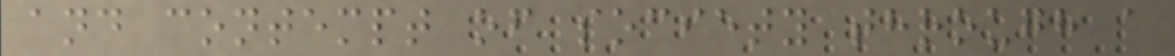and contempt of society through a
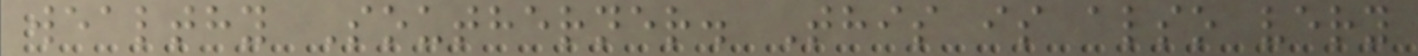wealthy Southerner. This is also very
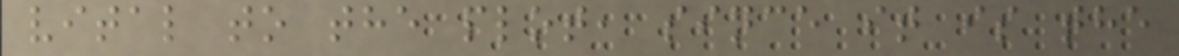vital to the plot, since it is the
